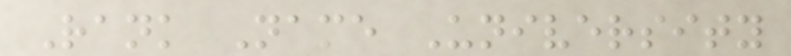Rank Name University
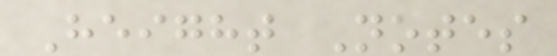Height Notes
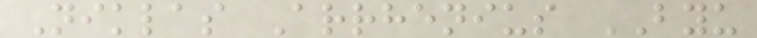Niklas Arrhenius BYU
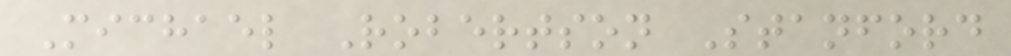Michael Robertson Stanford
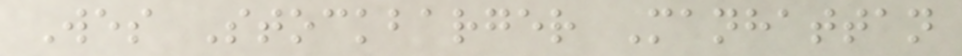Wes Stockbarger Manhattan
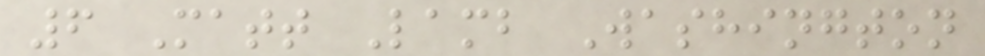6 Matt Lamb Washington
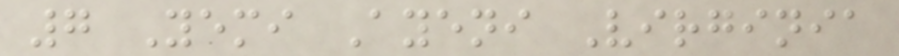7 Yemi Ayeni Virginia
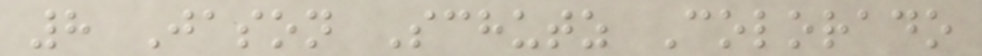8 Jason Schutz Colorado
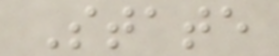State
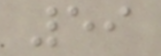59
